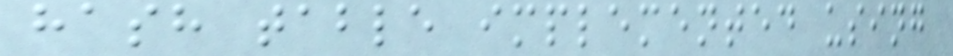hash table implemented using
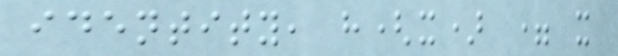identity, h(x) = x
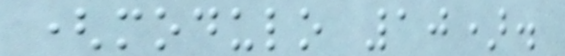(modulo 10).
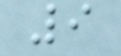9
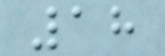18
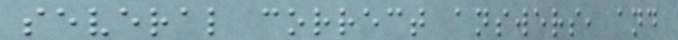several correct answers, and
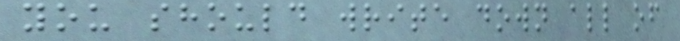you should write down all of
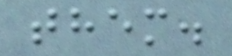them.
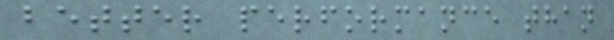better performance than
